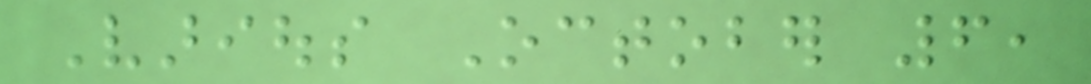Various October 6,
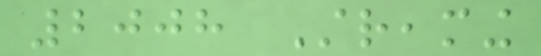2008 Streaming
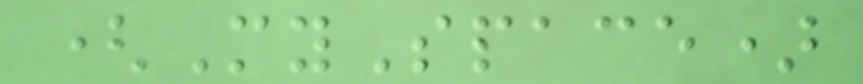(MySpace)
